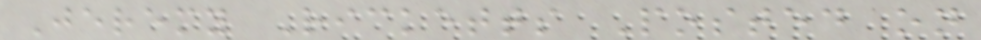Jeremy Ricketts Posted on
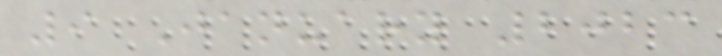9 January 2023
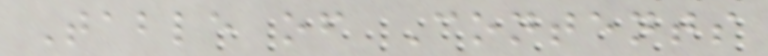Table of Contents
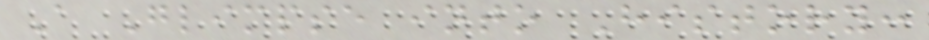A Glimpse into History:
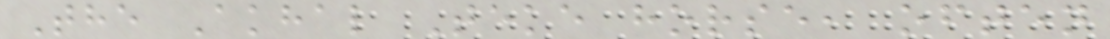The Akhal Teke horse, often
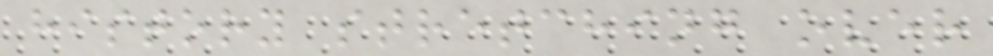history stretching over
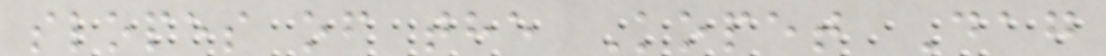slopes of the Kopet Dag
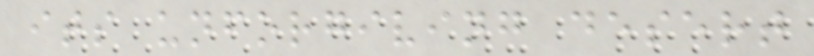its unforgiving desert
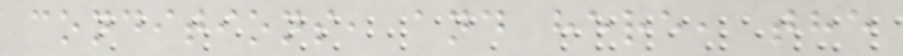conditions, and here, the
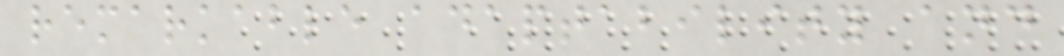remarkable adaptability and
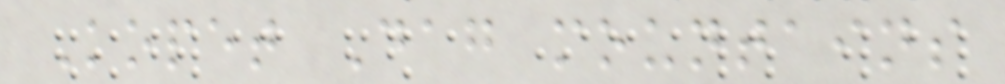Kopet Dag mountains
